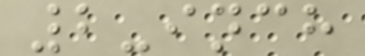2-inch
